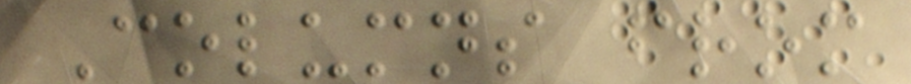Columns from
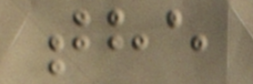the
